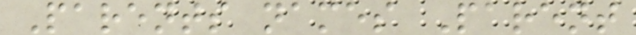Parents names Parent
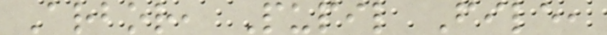Arbor, Pupil File,
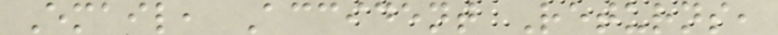Email, Accident Returns,
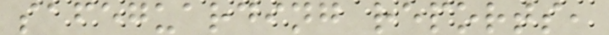safeguarding reports,
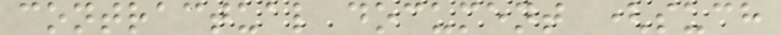contractual document (such
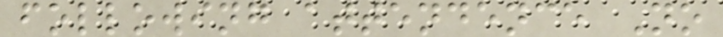following attendence No
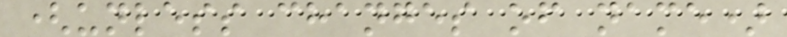(unless changes of name)
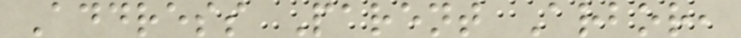Address Parent Arbor,
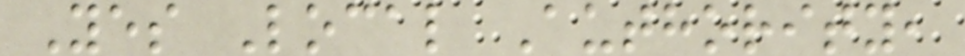Yes Local Authority,
